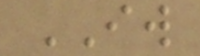IW
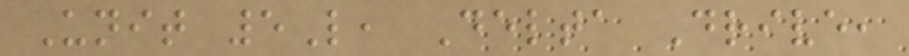Unit 5L, Delta Drive,
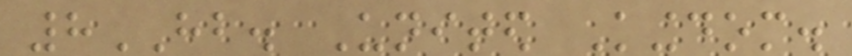8HB. United Kingdom.
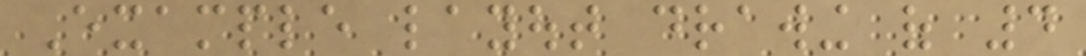Example layout drawing of 4
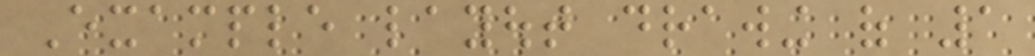Example layout drawing of 1
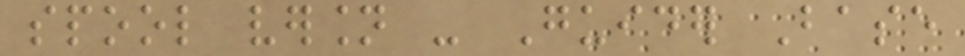spool version - Guider Base
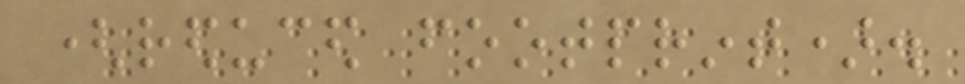(reduced footprint).
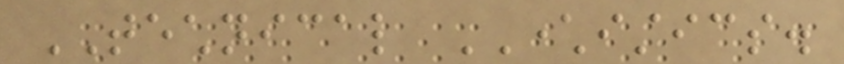TECHNICAL CHARACTERISTICS.
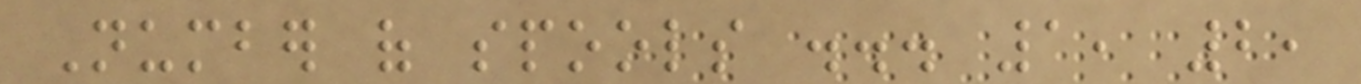Number of spools ... 1, 2,
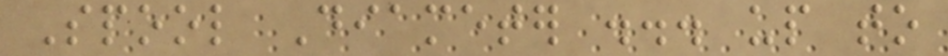Spool Diameter ... up to
